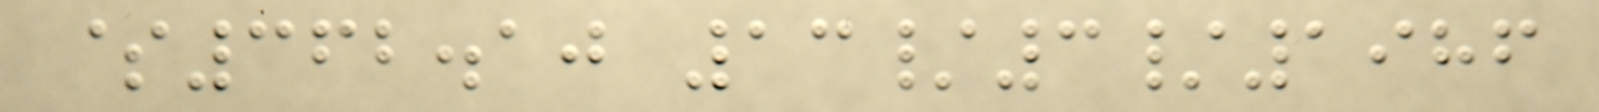$362.10 13/3/1986
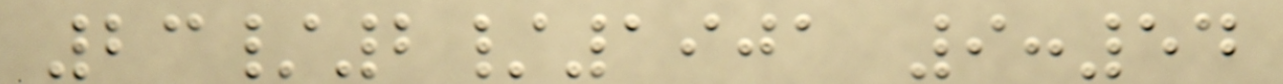23/2/1901 9:54
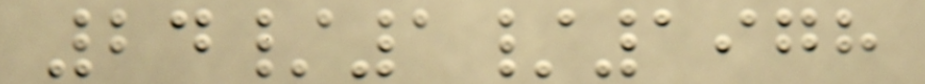24/1/1978
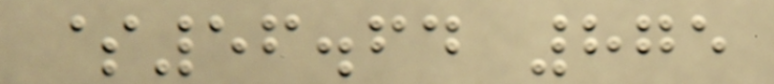$56.64 875
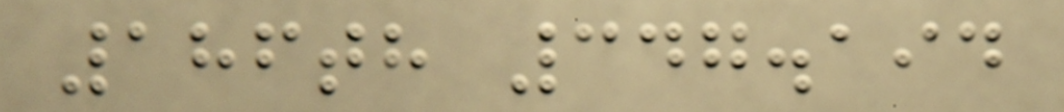186th 347.194
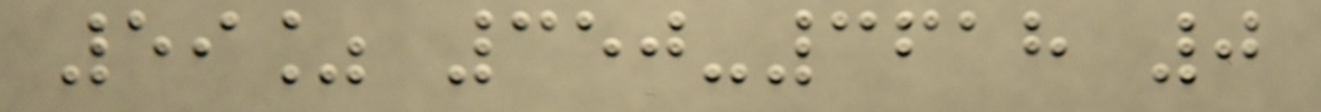59% 350-3618 0
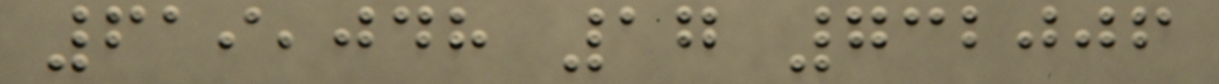619,048 17 732006
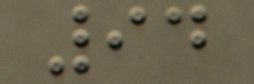94
